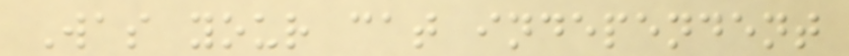Was your cat independent
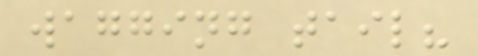wagging tail?
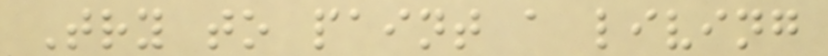Try to paint a living
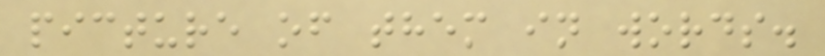picture of them in words.
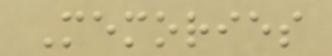Memories
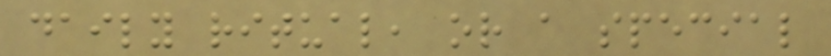daily ritual, or a special
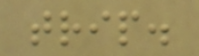trip.
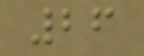26
